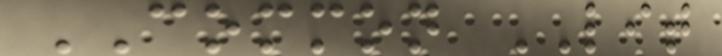COMMON LIT
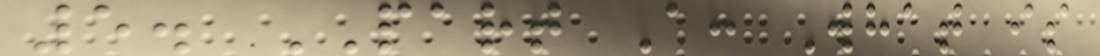5. PART A: What is
